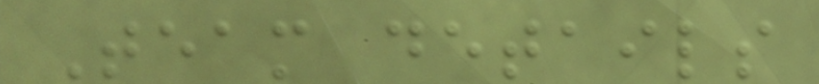Team details
